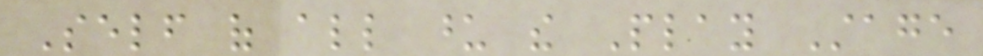Self of all upon the Play Stage
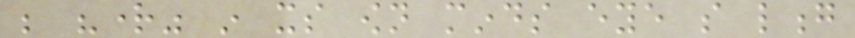be "right" in its own minds eye so long
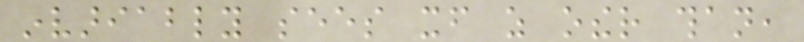invariably sees itself as other than,
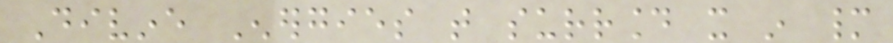Divine Energies that surround it in many
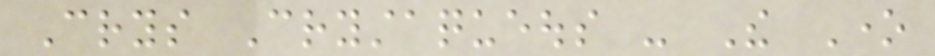Crys Crystaqueous - The One
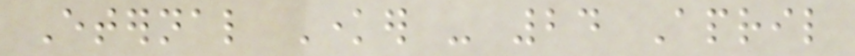Eternal Knower - 24 April
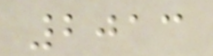2013
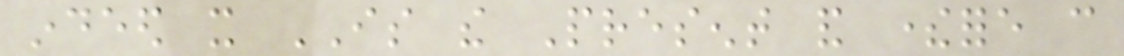indeed it IS the Present and therefore can
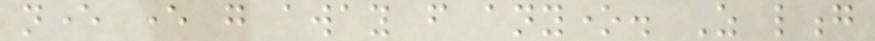never ever go away from anyone. As long
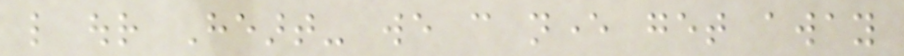like our Heart- we can never get away
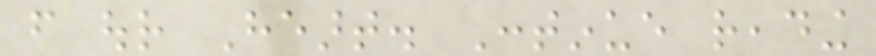from our Heart. Continue reading
